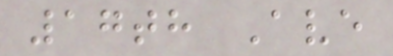17th Ave
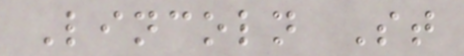Lincoln St
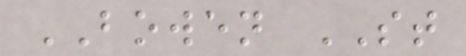BOWEN ST
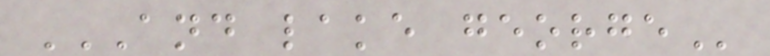AND LAKE GEORGE
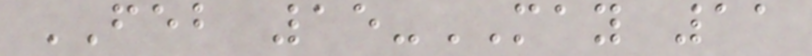FEB 15-MAY 11
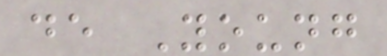de Young
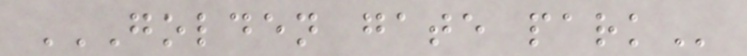GOLDEN GATE PARK
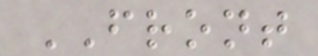FRONT
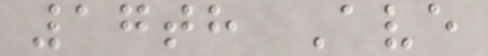17th Ave
